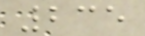235
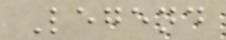Legend
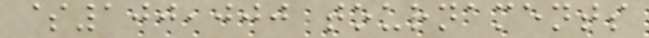$100,000 tournaments
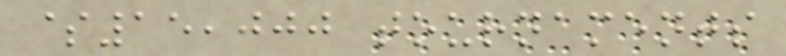$15,000 tournaments
